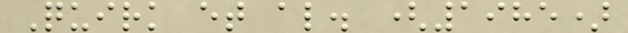Quirk et al. (1985)
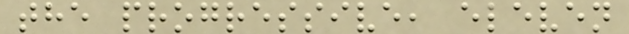the progressive, eleven
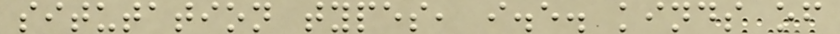situtation types, i.e. kinds of
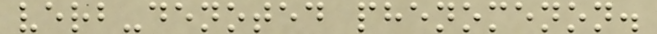verb-denoted phenomenon.
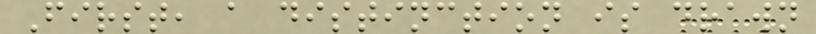First, a distinction is drawn
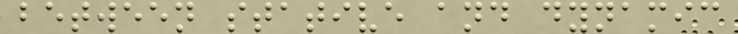between stative and dynamic
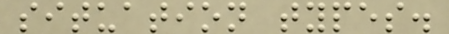situation types.
